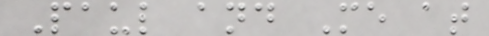Paul and Me at
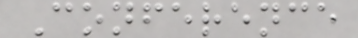Conference
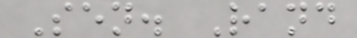Sen. Rand
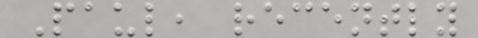Paul, recently
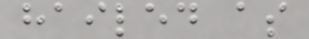hailed as
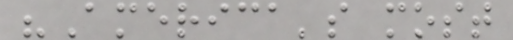"America's most
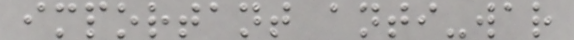important anti-war
